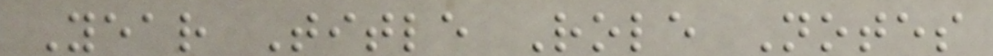Year Title Role Notes
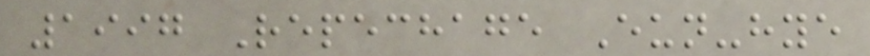1997 Repechage Eun-hye
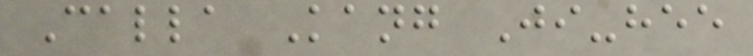Calla Kang Ji-hee
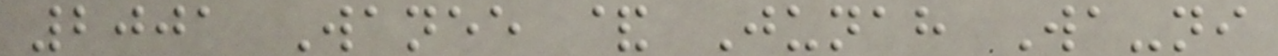2001 Wanee & Junah Wa-ni
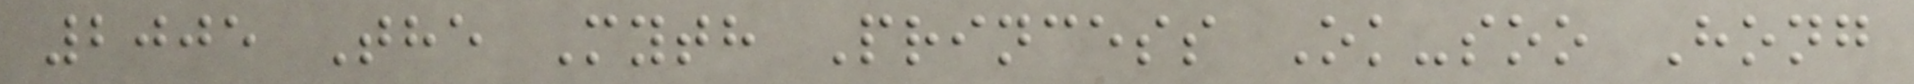2005 The Myth Princess Ok-soo Hong
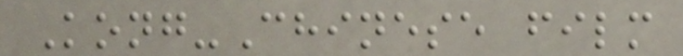Kong-Chinese film
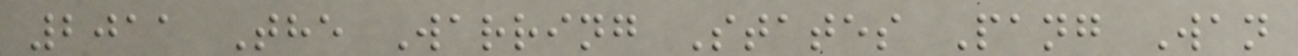2011 The Warring States Pang Wan
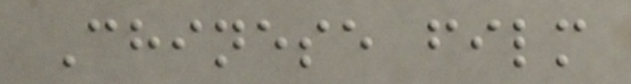Chinese film
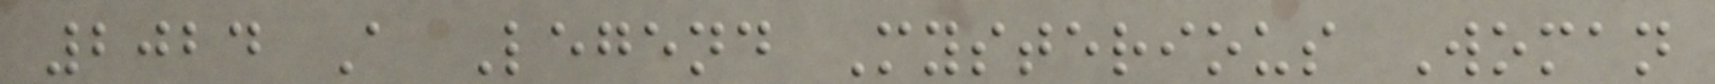2024 A Legend Mysterious Woman
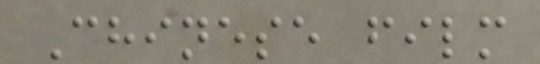Chinese film
